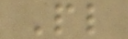Pl
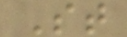St
